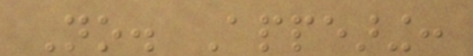No. Appearing:
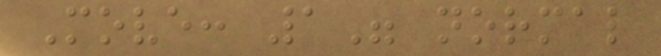Move: 1" normal
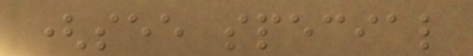(see special
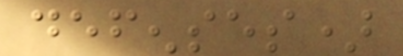defenses)
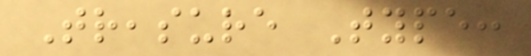Treasure Type:
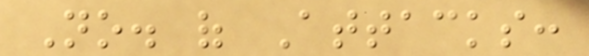No. of Attacks:
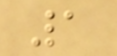1
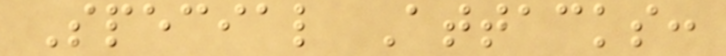Special Attacks:
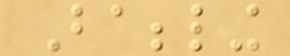Babbling
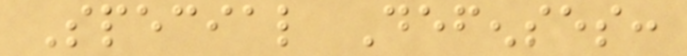Special Defenses:
